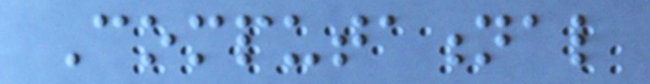Computational
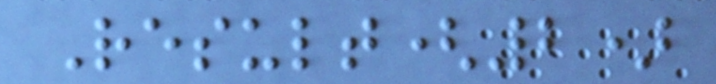Result(2)
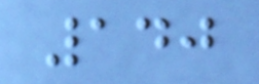140
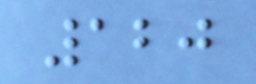120
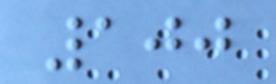100
